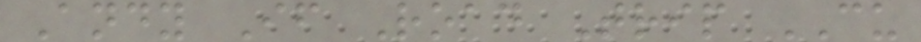Andy If Road Trip CU
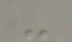-
